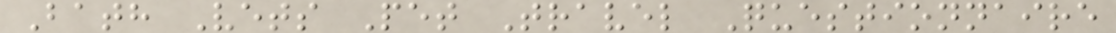Bath Vets Pet Travel Questionnaire
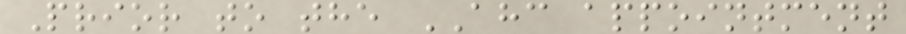Prior to the AHC appointment
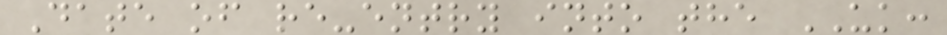Date of re-entry into the UK:
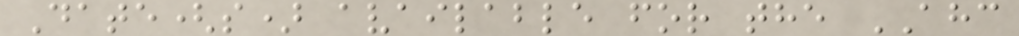Date(s) available for the AHC
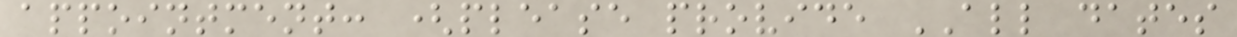appointment: (please provide ALL dates
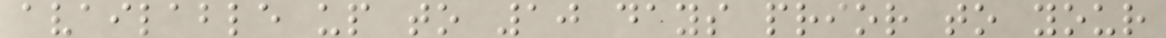available up to 10 days prior to your
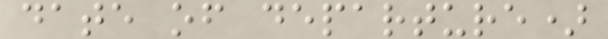date of departure)
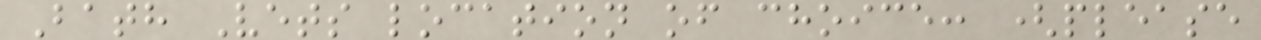Bath Vets location of choice: (please
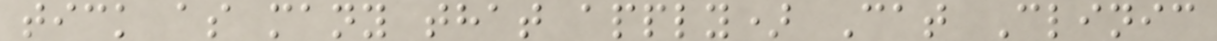tick as many that apply) Cat Clinic
